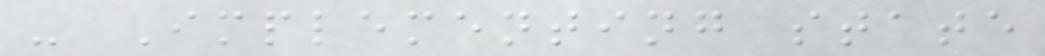- Implementing state
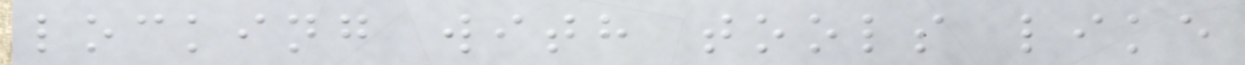locking with tools like
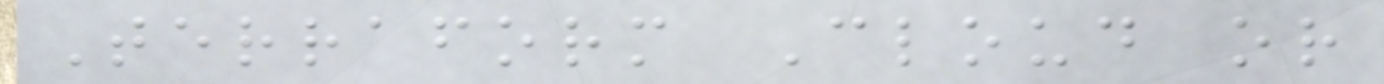Terraform Cloud or
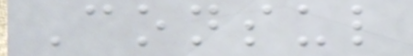Consul
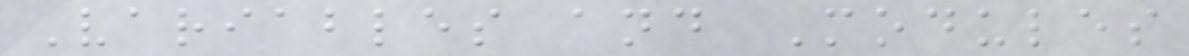Variables and Modules
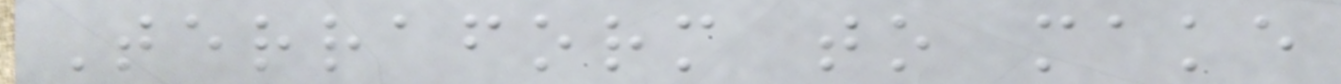Terraform to make
